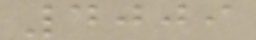4009
